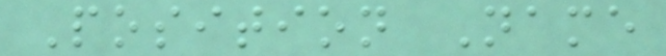Position Name
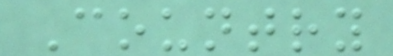Country
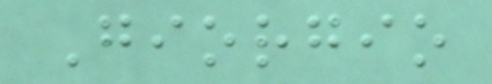Giorgio
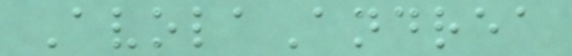AvolaAndrea
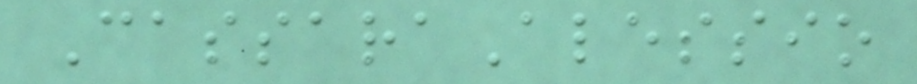CassaraAlessio
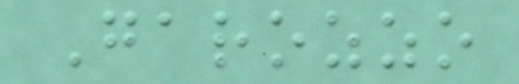Garozzo
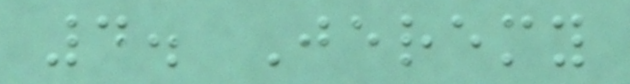4. Jeremy
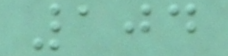104
